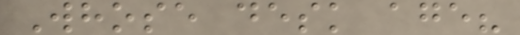Whose desk age?
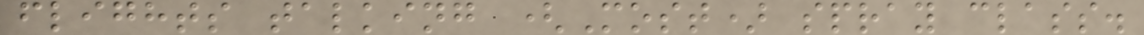flights talking (Most) spray class.
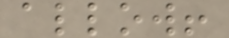allow!
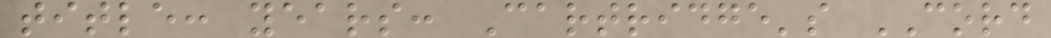title: years: Cartridge's CORD
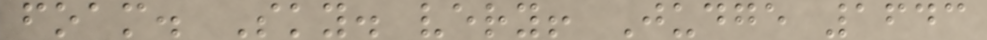foam. Sky. very! Judge 1643
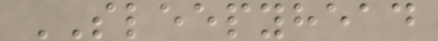SLEEPYHEAD
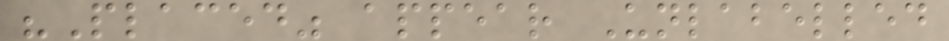"Placed" appear Unlabelled
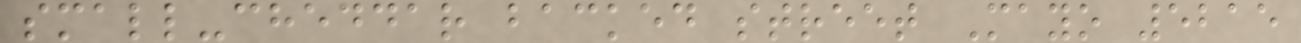small-cheddar backed street Mayo 5215
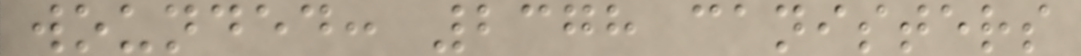wounded: 2378 canisters
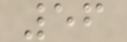56
